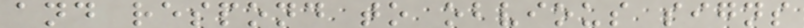and respond to obvious signs
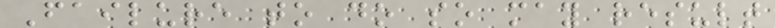Failure to do so may result
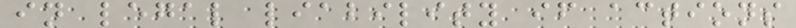in legal liability if actions
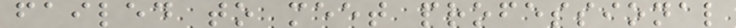failed to meet professional
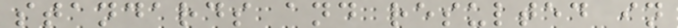standards and resulted in
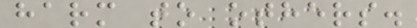harm to others.
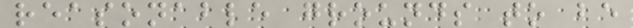reasonable grounds to be
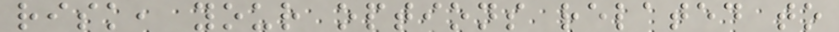risk, your options related to
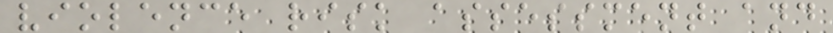violence risk assessment and
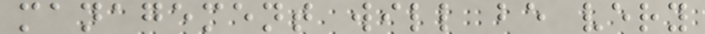management will be very
